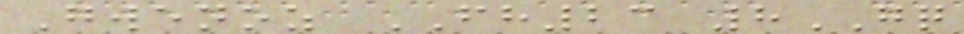Gwenoz FH23 8GQ
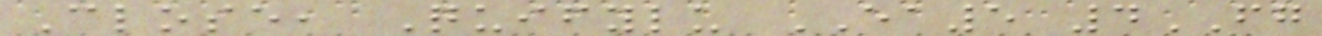Close, Quifylu EA5 4FG
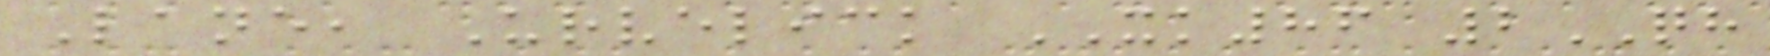Lane, Urvelick XK86 2QH
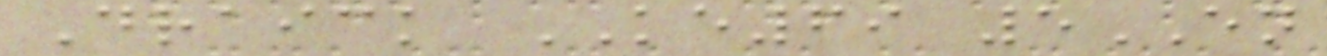Draick KE69 5EN
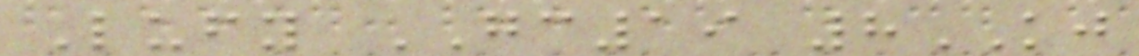Lufy GC19 8KJ
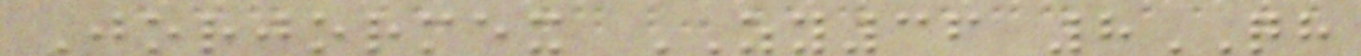Jorjormex ZY36 8QH
